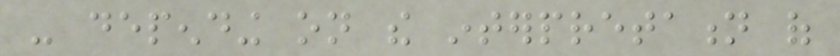- depending on the interpretation of
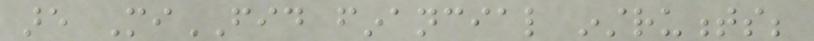are MiFID financial instruments;
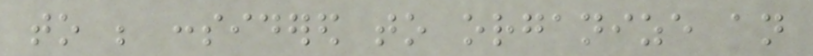to be considered to organize an
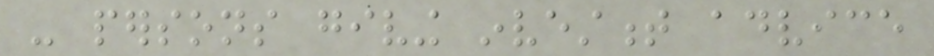- persons giving investment advice
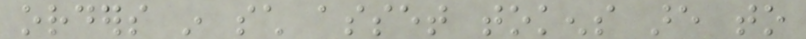orders in such asset tokens are to
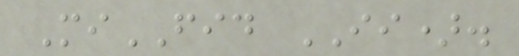MiFID II).
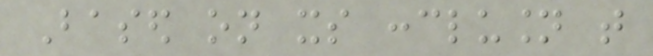Based on its conclusion that
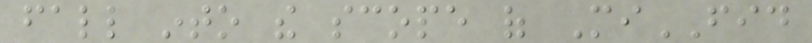fall into the scope of MiFID
